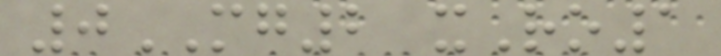0MG2 xRo1
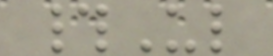#Ul
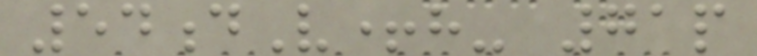54dV+h- 71p
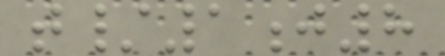t/1j8
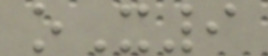oX9
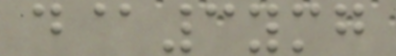d@3ymg
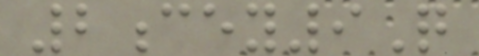2cey9Q
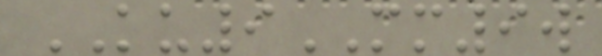KU9MM9w
